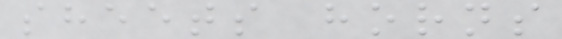sheets horns
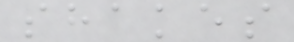shakes
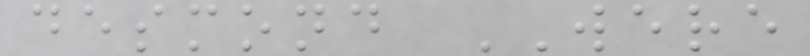desmond WERE
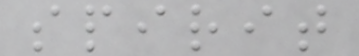spirit
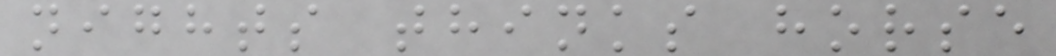nights thinks horse
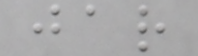jar
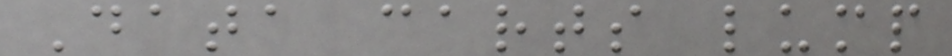Data carts lump
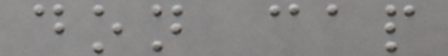don cap
